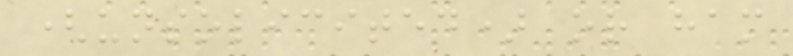(unsolicited) or ham
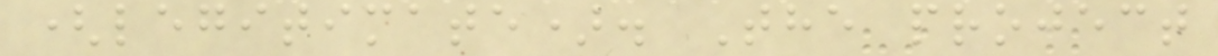(legitimate). The project
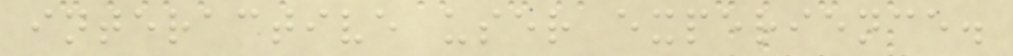interactive user experience.
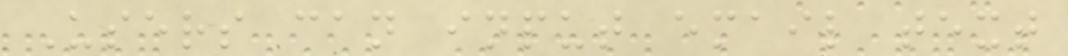Users can input email text
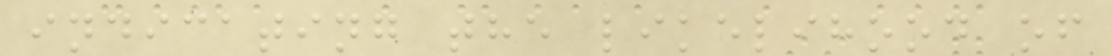indicating the likelihood of
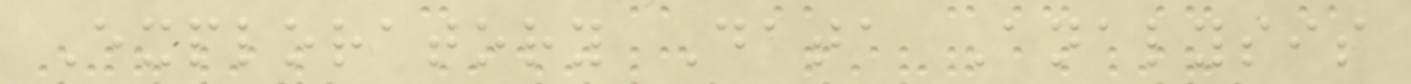Exploratory Data Analysis
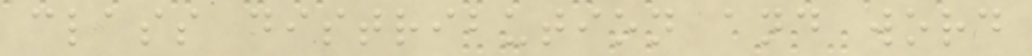class distribution and word
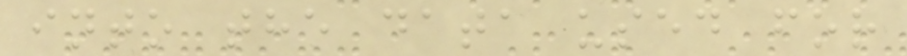into the data used for
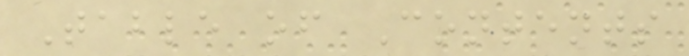Table of Contents
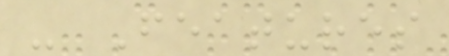- Features
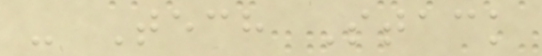- Tech Stack
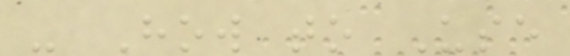- How to Use
